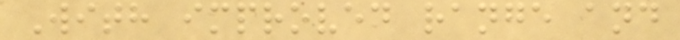With improved range and
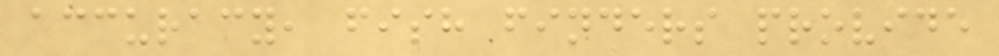accuracy, fish finders provide
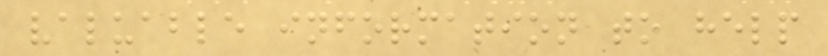valuable information to help
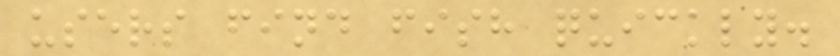users find fish quickly.
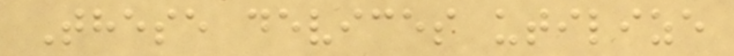These devices utilize
